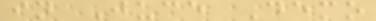in Juce Demo
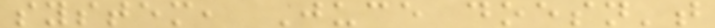system, Juce doesn't
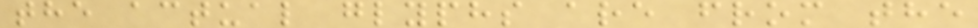the actual glyphs are from the
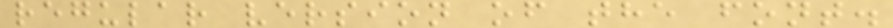regular version of the font.
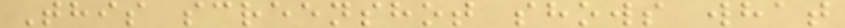This screenshot shows what
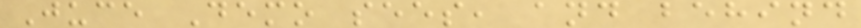Juce Demo sees, and behind
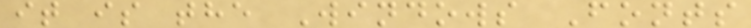it is the Windows Fonts
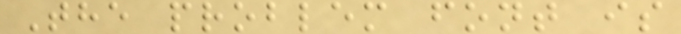The problem font is
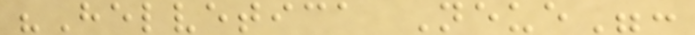"Helvetica Neue":
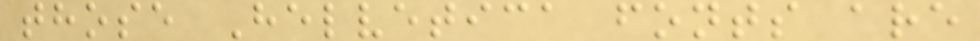those Helvetica fonts are
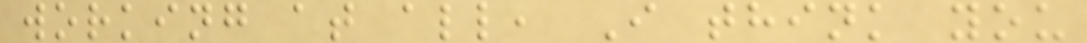working at all, I think you
